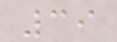39
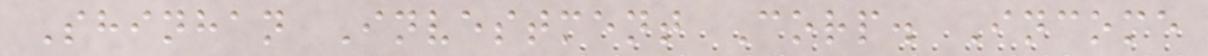Shinhan Investment Corp. Income
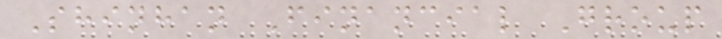Shinhan Financial Group
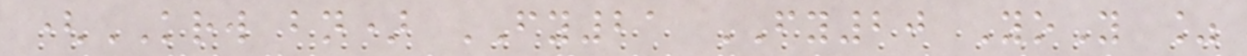(KRW bn) FY21 FY20 YoY %
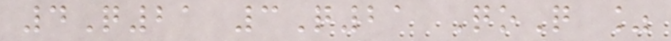4Q21 3Q21 QoQ %
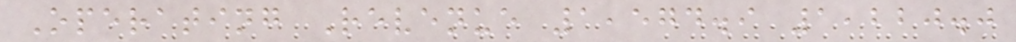Operating Revenue 1,574.9 1,220.0
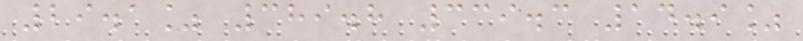29.1% 389.8 339.3 14.9%
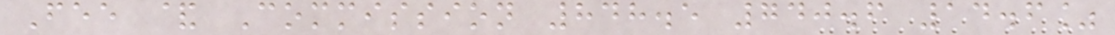Fee & Commission 848.5 740.6 14.6%
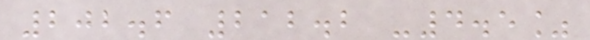202.6 212.2 -4.5%
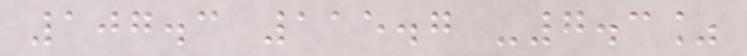107.3 115.7 -7.3%
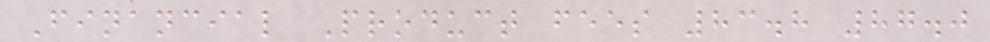Financial Product fees 83.8 87.0
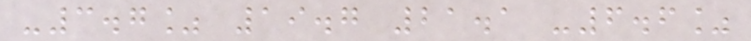-3.7% 19.7 21.1 -6.6%
